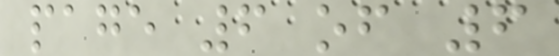page 6 of 6
